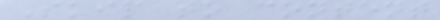Skip to content
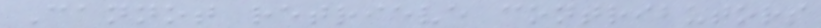Cannot retrieve contributors
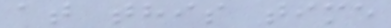at this time
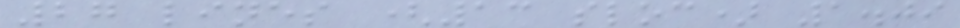27 lines (13 sloc) 1.09
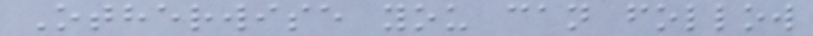Otherwise you can follow
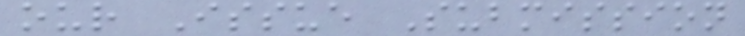our Issue Submission
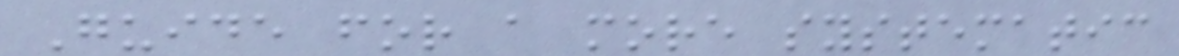Guide for a more systematic
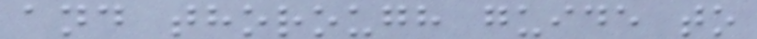and thorough guide to
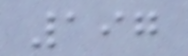197
